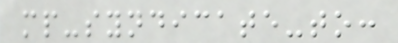mp-syndicate-to:
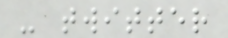- twitter
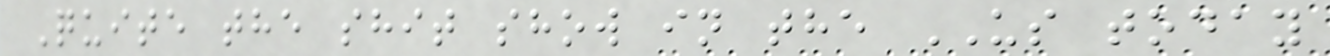Quite the shit show in the US today
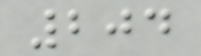204
